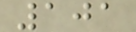101
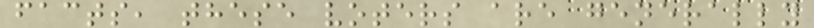facts, these voters are generally
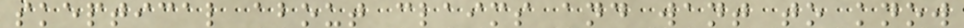skeptical about claims and want to know
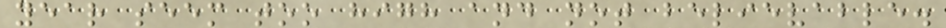year seem too high and not believable.
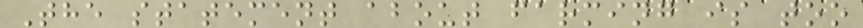The statement about farming is too
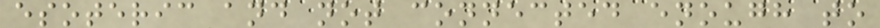esoteric and not connected enough to
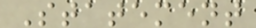Statement
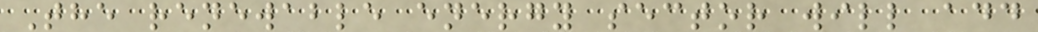The renewable energy sector will add
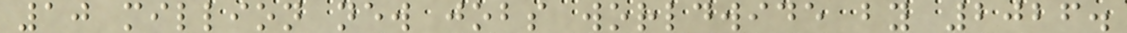10 million new jobs worldwide by 2026.
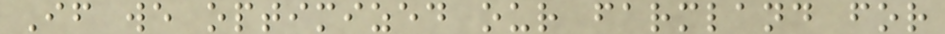If we optimized our farmland for
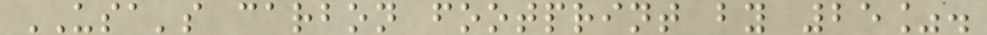USA's carbon footprint by 25%.
